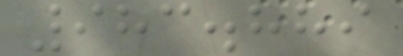983.889
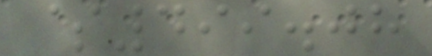$499.08
